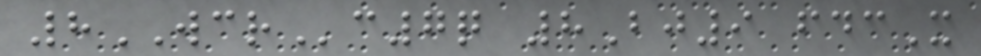8WCRc7q 8Bj9 fdcX
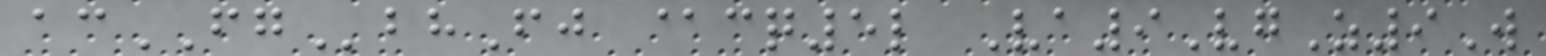acFGbhFj @cq5l Va9VgZ9W
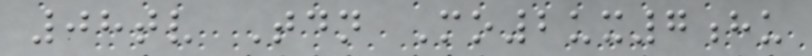08tv Tdn Mo2ux7hu
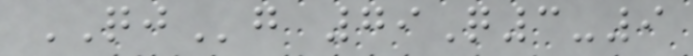QJg 79Q3-9
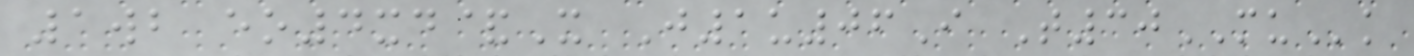1wb eo4xd&X J1u06I T30MUk
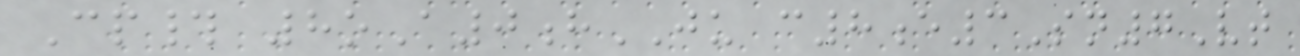Cp# 8oA0hJU c8e3Sn7Vt
